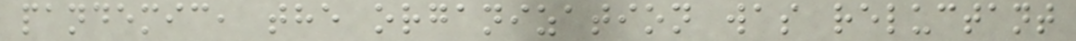pandemic, the organization was reluctant
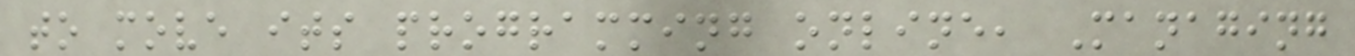to move its programming online, Managing
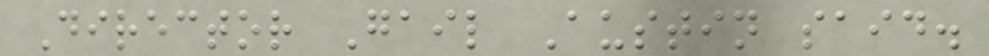Director Gail Austin said.
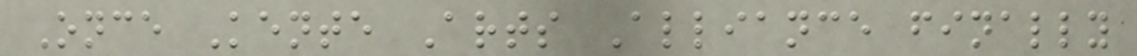Once Kente Arts Alliance finally
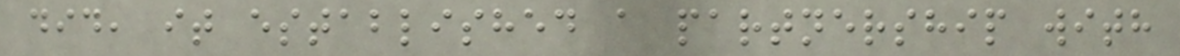did, it established a partnership with
